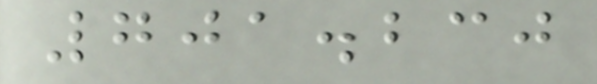701.230
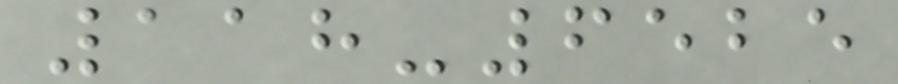118-6525
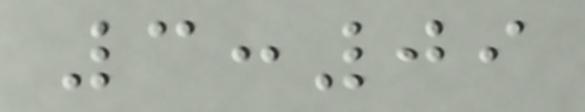3:09
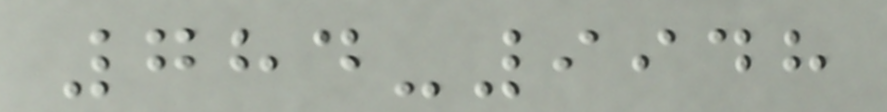784-9948
